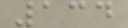134
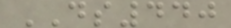DS440
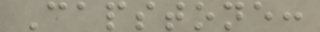Capstone:
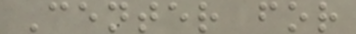Center for
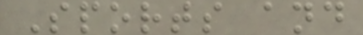Sports and
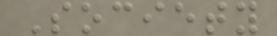Society
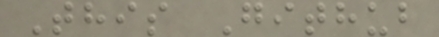This Github
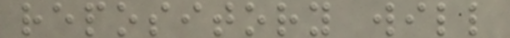repository will
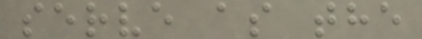serve as the
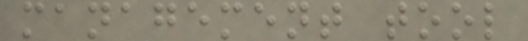management tool
